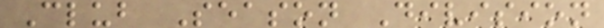Club Season Division
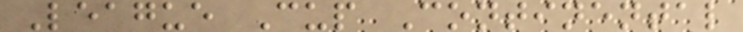League Cup Continental
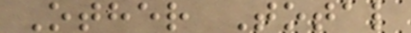Other Total
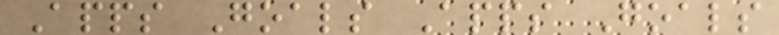Apps Goals Apps Goals
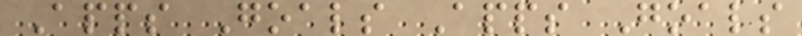Apps Goals Apps Goals
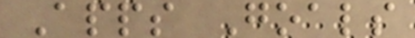Apps Goals
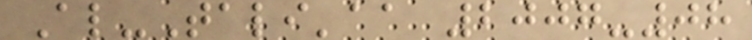Al-Tali'aa 2007-08
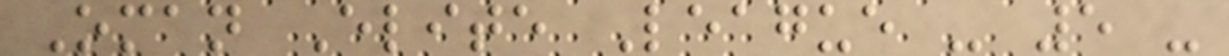Oman Elite League - 5 -
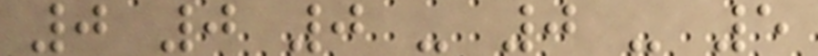0 0 0 - 0 - 5
